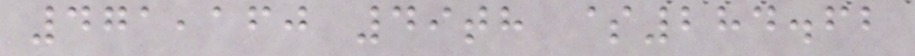471,160 49th $284.62
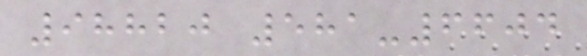98820 581-6604
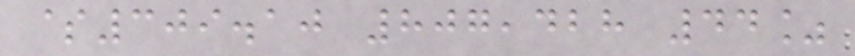$309.10 807,428 44%
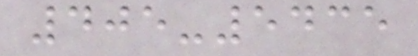405-5435
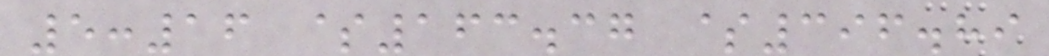5:16 $163.37 $396.89
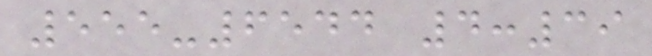555-6544 4:39
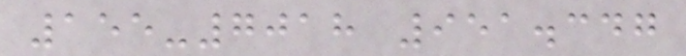155-7018 951.347
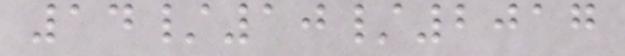14/10/2017
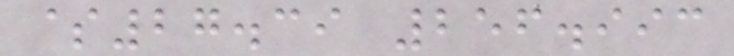$27.39 256.993
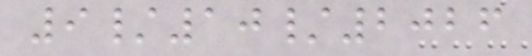9/10/2026
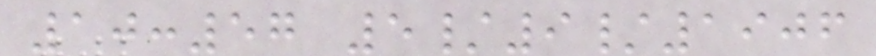10:57 5/9/1906
